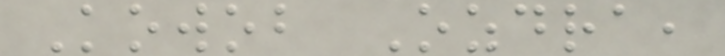Kowob Ozdra,
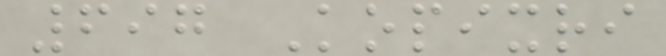697 Kopixri
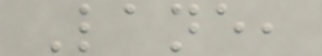Lane,
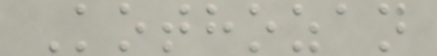Kothozan
